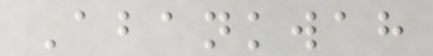Abankwah
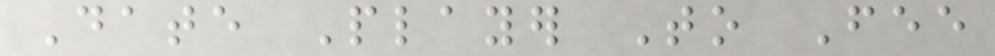Date Player To Fee
